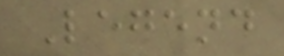Legend
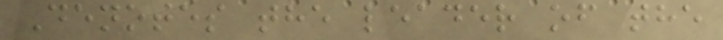Denotes the leader of the
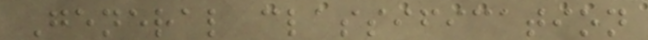General classification
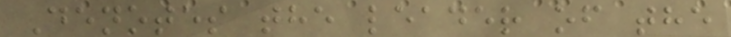Denotes the leader of the
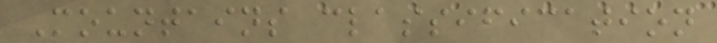Mountains classification
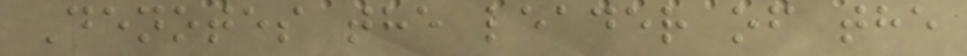Denotes the leader of the
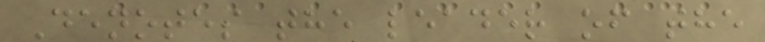Denotes the leader of the
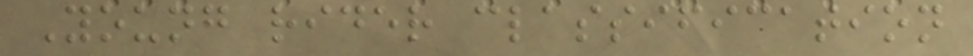Young rider classification
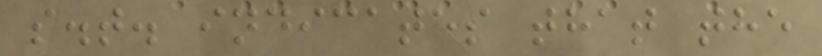s.t. indicates that the
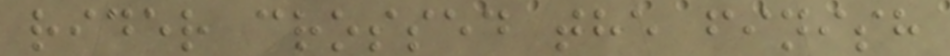rider crossed the finish
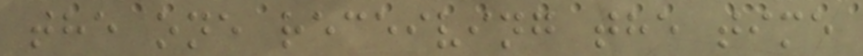the one receiving the time
